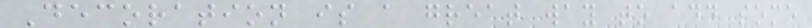Decoration is a great way to add some
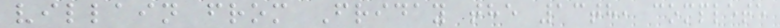villain from Friday the 13th, complete
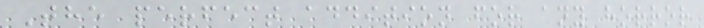The perfect addition for any horror
